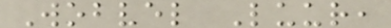Wobvel Luur,
